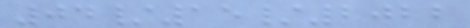04/15/2022
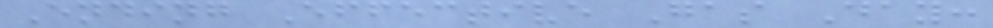Ending Effective Gas Day:
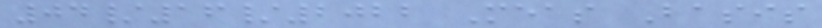04/16/2022 Meas Basis
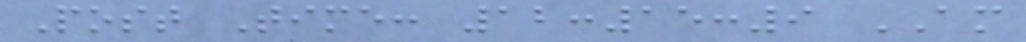Post Time: 12:15:9 AM
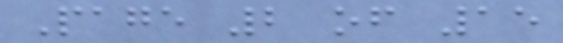Page 2 of 15
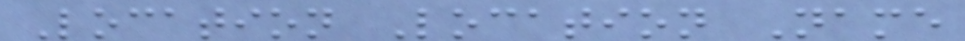Location Location Name
